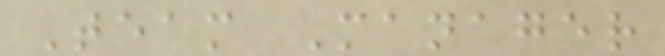Team Manager
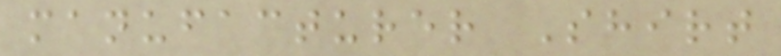manufacturer Shirt
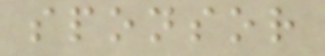sponsor
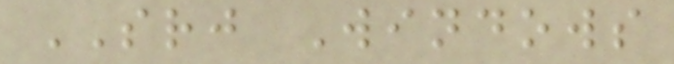SRJ Windows
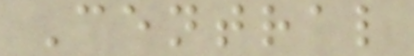Central
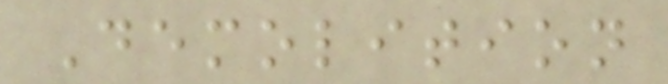Demolition
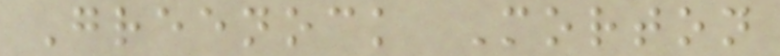Greenock Morton
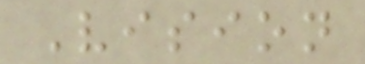Vision
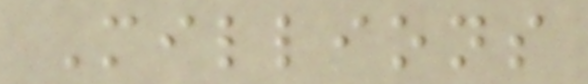Millions
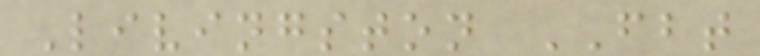Livingston FBT
